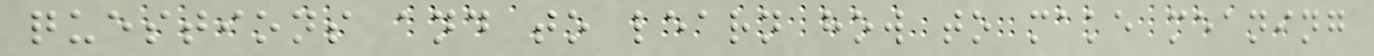questions and to learn how to make meaning
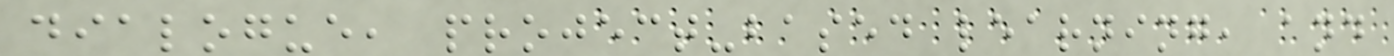dialogue, project-based learning, and
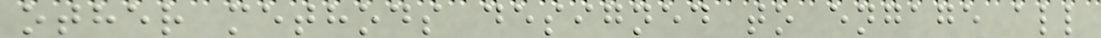other methods designed to engage all
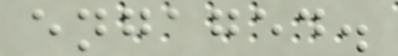engaged.
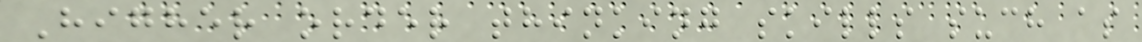Higher order thinking skills such as
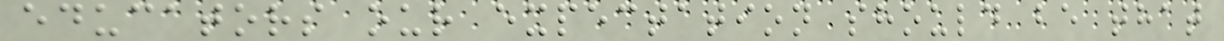educators our expectation should be that
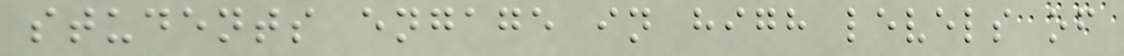students engage in high levels of
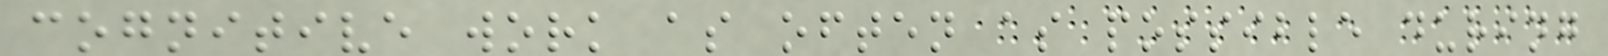cognitive work as often as possible during
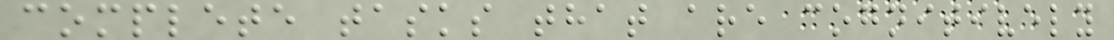complete tasks that are cognitively
